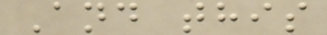And this
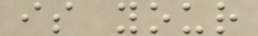is your
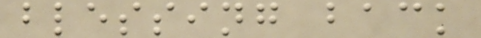blessing back
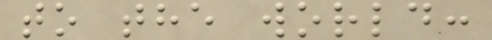to the world:
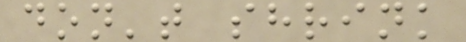don't shrink
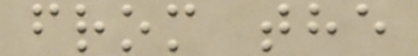from the
